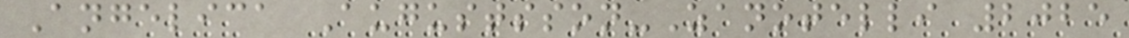Angelica Augustsson-Zanotelli 2025
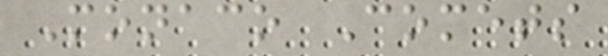Monaco Comets
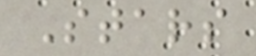Stars
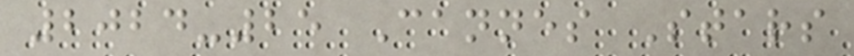2024-25 Cannes Stars
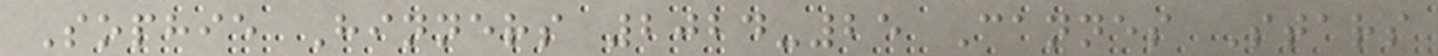Sophie Hinners 2024-25 Cannes Stars
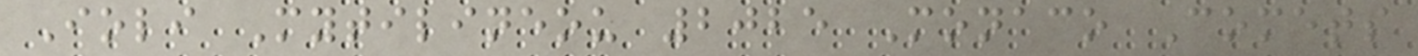Ioli Mytilineou 2025 Monaco Comets
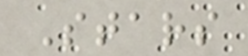Stars
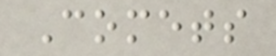Comets
